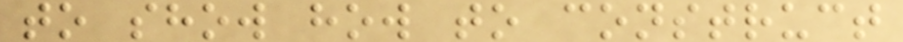to show how to construct
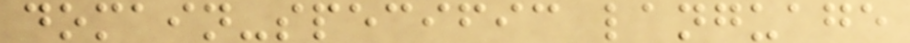domain-specific language
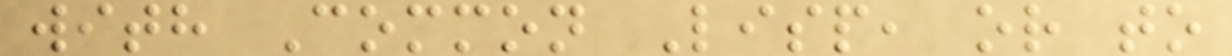with Common Lisp, or to
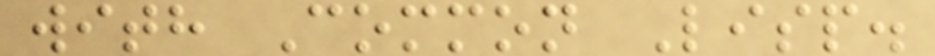with Common Lisp.
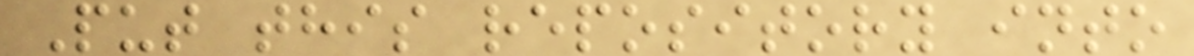Put this repository into
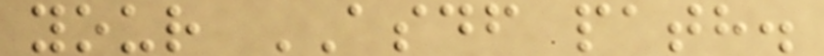your ASDF path.
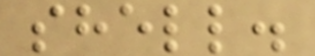shell.
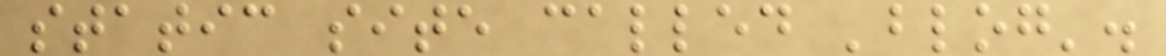static site called 'blog'.
